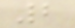2
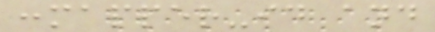:mapper-id and
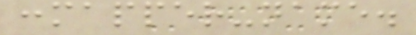:mapper-name.
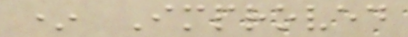* Improved
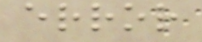error
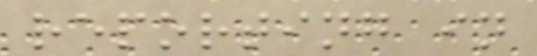reporting in
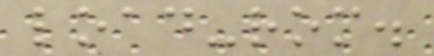load-rom.
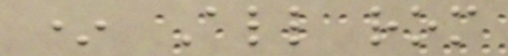* All rom
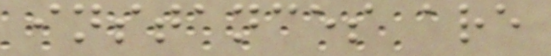instances are
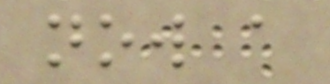now a
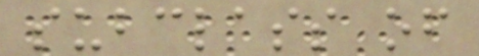subclass of
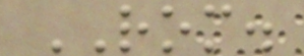ROM.
